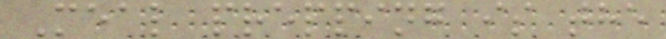Meal prepping is the
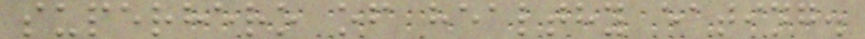superhero of healthy eating.
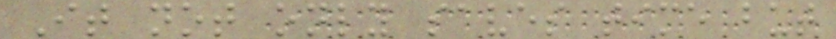It not only saves time but
